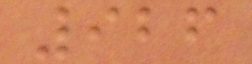926
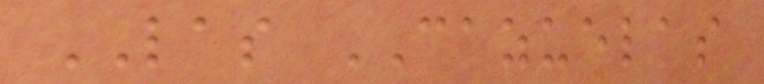LAS CAZUELAS
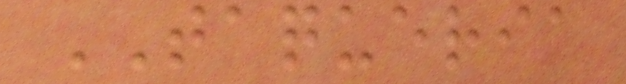TAQUERIA
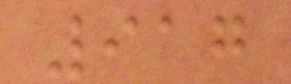917
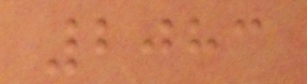2083
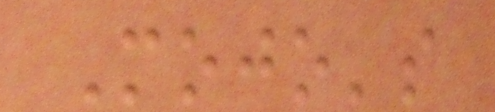Mojo's
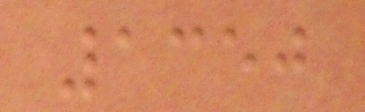1350
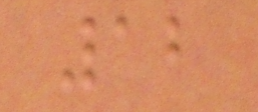12
